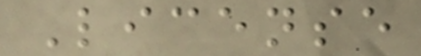License
